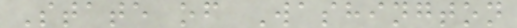State of Washington
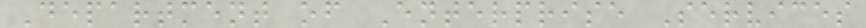Department of Enterprise Services
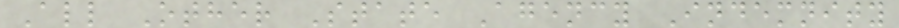All Other State Agency Indemnity
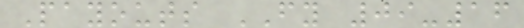Payouts FY 09-16
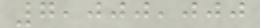7,000,000
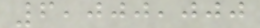6,000,000
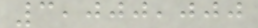3,000,000
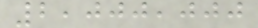2,000,000
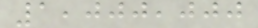1,000,000
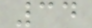34
